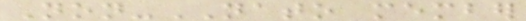Non-NATO member
